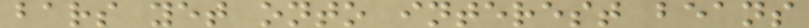bars yet onto interest beans
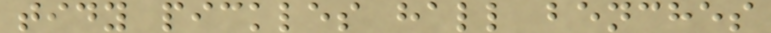tidy pickles hall benches
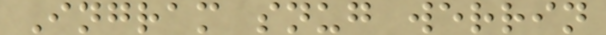Ingram snug werrin
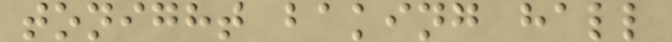tonight baking hall
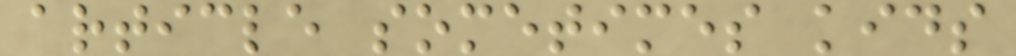article sometimes kids
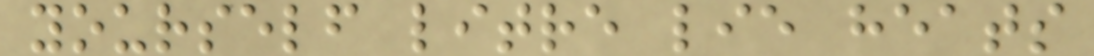yourself litre lie heats
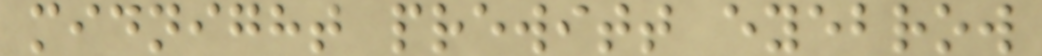midnight prewitt eyebrow
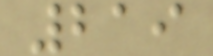219
